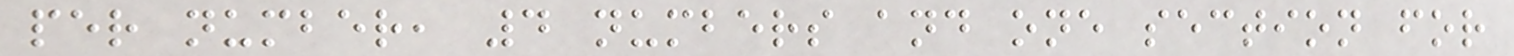per number, 4 numbers and one section for
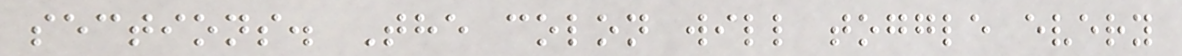sections. The colon will toggle every
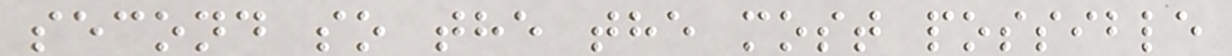second so the the most possible
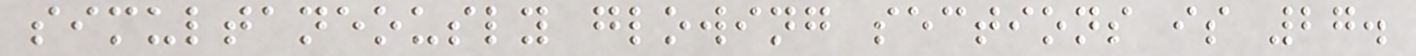simultaneously glowing sections is 27.
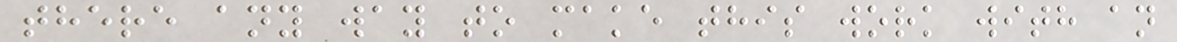there any way to make this work with an
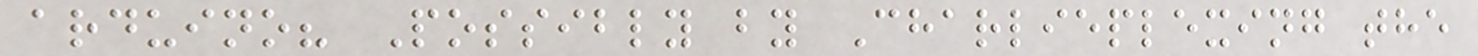arduino? Possibly by Charlieplexing the
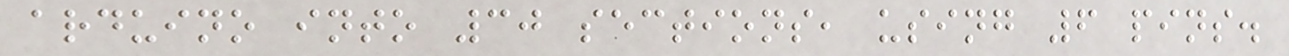arduino into 30 sections, using 6 pins.
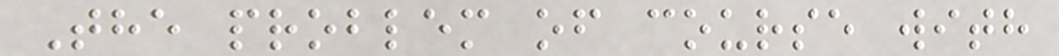The problem of course with
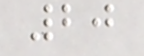20
